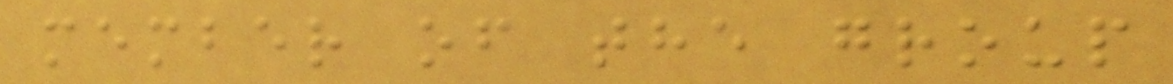member of the group
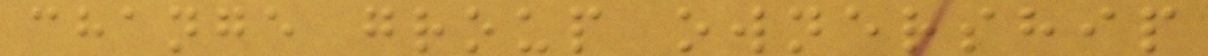change group ownership
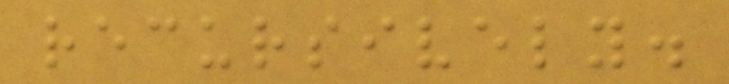recursively.
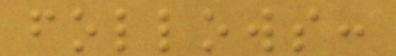follows:
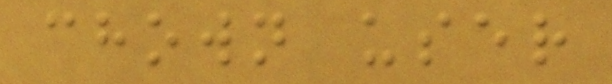chown user
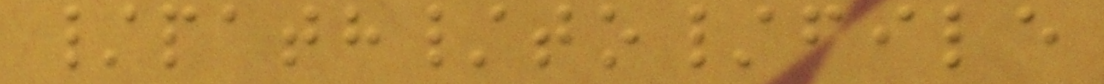/path/to/file
